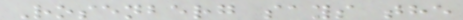Rosenberg says the
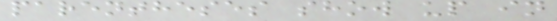parentheses show up in
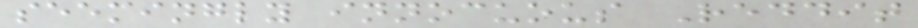seemingly innocuous Reddit
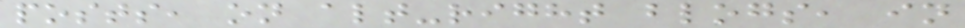posts, on alt-right blogs, in
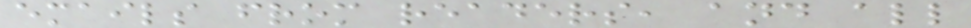emails from readers, and all
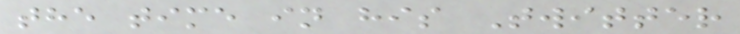the time in his Twitter
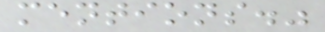mentions."
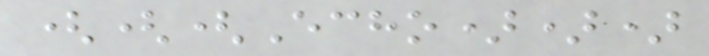(((Echo)))
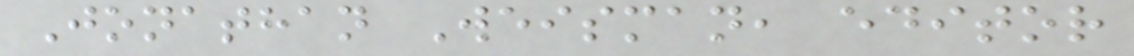Jonathan Weisman, editor
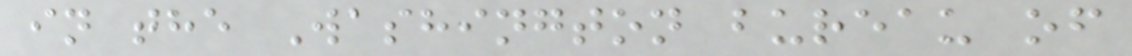in the Washington bureau of
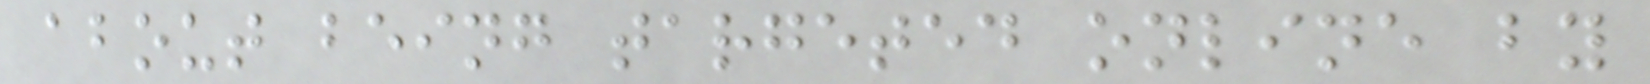about being targeted online by
